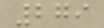279
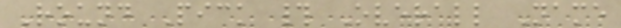Round Pick # Overall Name
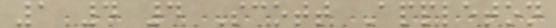1 4 4 Scott Appleton
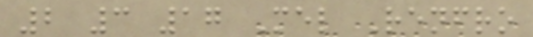2 3 17 Mel Renfro
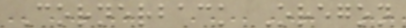Cornerback Oregon
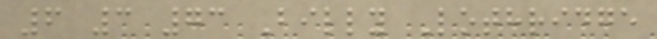6 3 73 Billy Lothridge
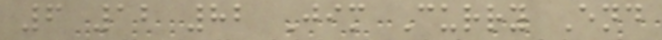6 12 82 Jim Curry End
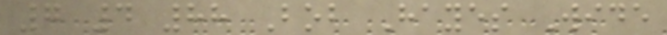7 4 88 Bob Hayes Wide
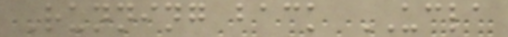Running back UCLA
